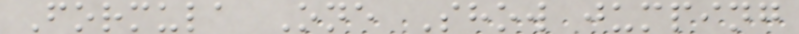Formula One Show jumping
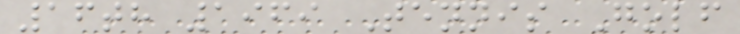16th 1969 Tennis Golf
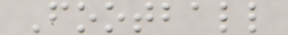Football
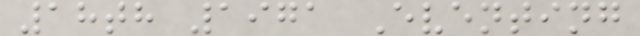18th 1971 Eventing
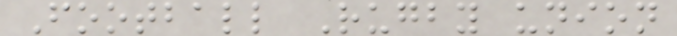Football Rugby union
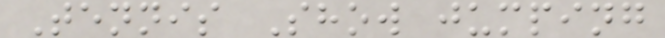Tennis Show jumping
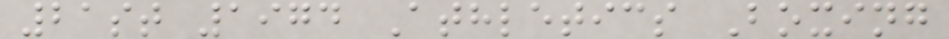21st 1974 Athletics Boxing
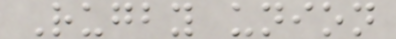Rugby union
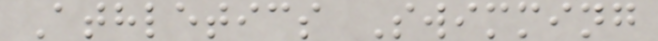Athletics Swimming
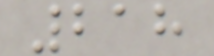218
